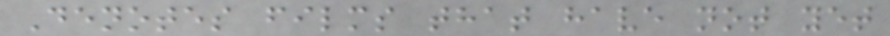Denotes films that have not yet
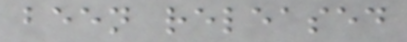been released
